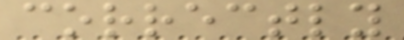correctly
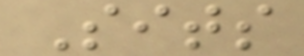Sits
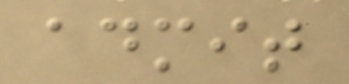admit
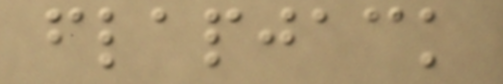flapjack
